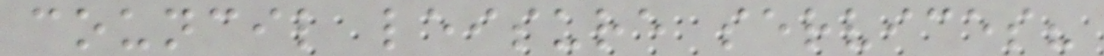council leisure services?
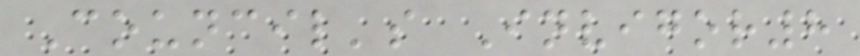Council's Invigor8
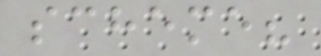scheme?
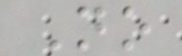No
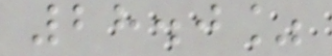28.0%
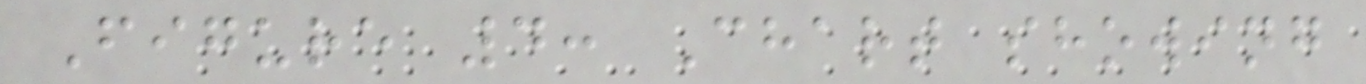Figure 4: Chart showing
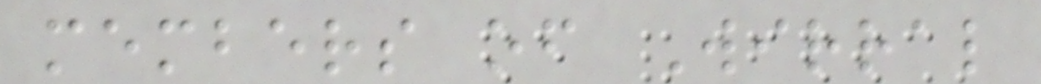members of Wirral
